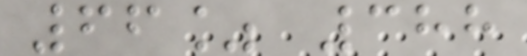66% 388
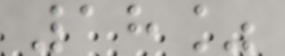18%
